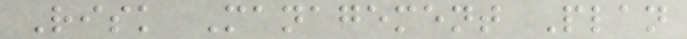Risk Management Plan
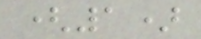(1)
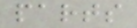parts
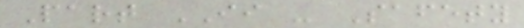Part II - Safety
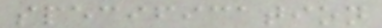specification
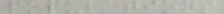populations
